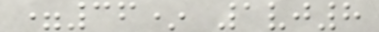=36* 1vj8
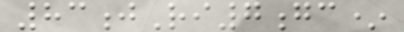83jRi7gc*
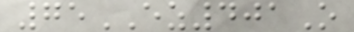75EZ401O
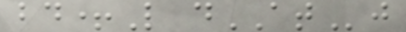bd+L dATj
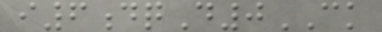i6dqD0CK
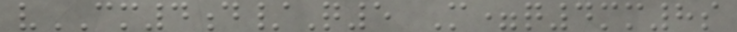vCM4d/Q5 M=q4mm8s
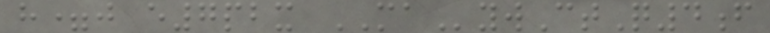h=j e7pbx MAywCtQ4f
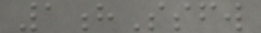1hSsfw
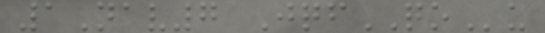1Nav7 JqfQOu
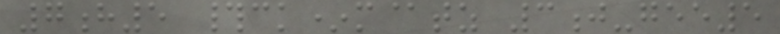7h5 #ck*m@tz 3j-gee5
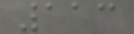113
